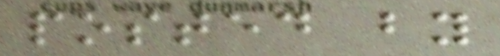posted by
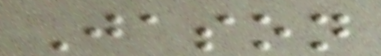Jason
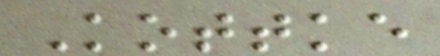Kottke
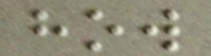how
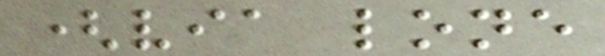(via lone
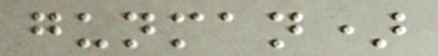gunman)
